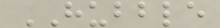HUBBLE
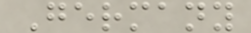Germany
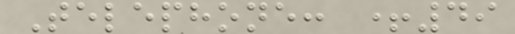Telephone: +49
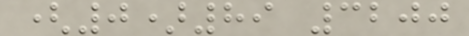(0)89 3200
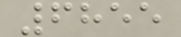6855
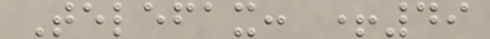Telefax: +49
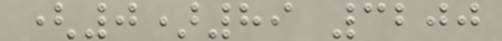(0)89 3200
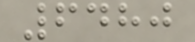6480
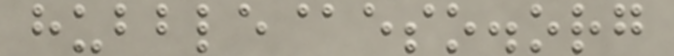hubble@eso.org
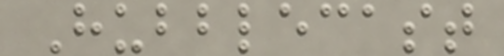Hubblecast
